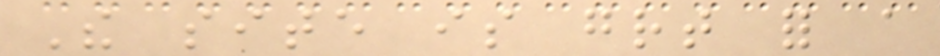The site is great for a
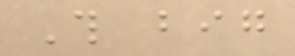This big
